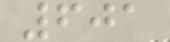601
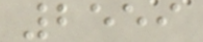2559
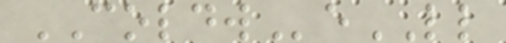COLDWeLL
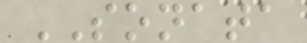SONATA
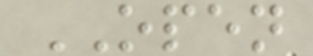OPEN
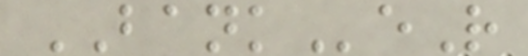BANKeR
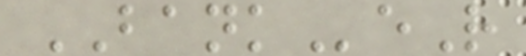BANKeR
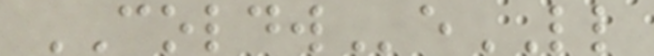COLDWeLL
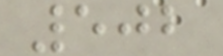502
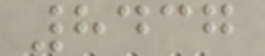8437
